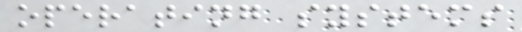operating systems
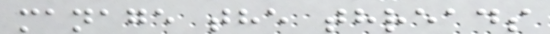manage the threads
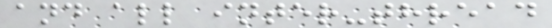and all inter-thread
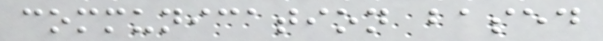communication based
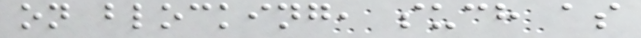on blocking, such as
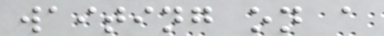waiting on a
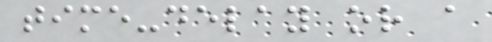time-delay or a
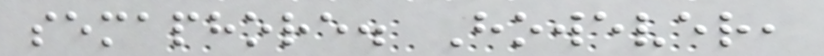semaphore. However,
